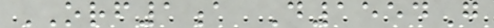ORF1a D1554G
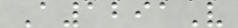A1291V
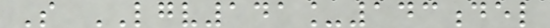S LGV141_143del
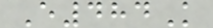E484K
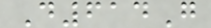D614G
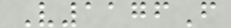V1176F
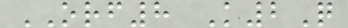ORF8 K2Q
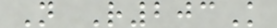N R203K
